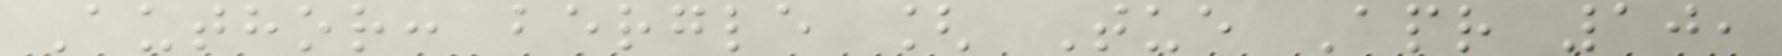Author: bergle [ Tue Apr 10,
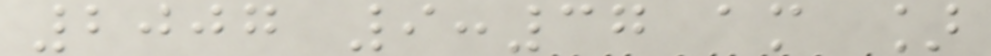2007 9:37 am ]
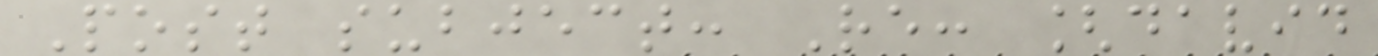Post subject: Re: [david
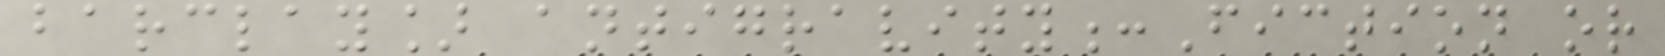barclay] antigravity:Fiction or
